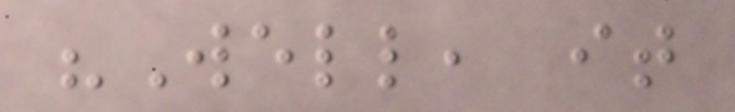"Well, it
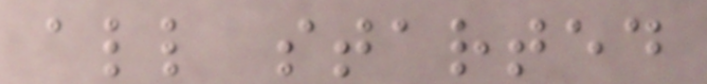all started
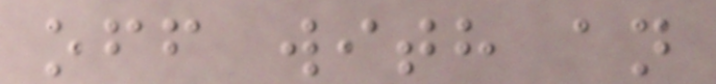off with an
